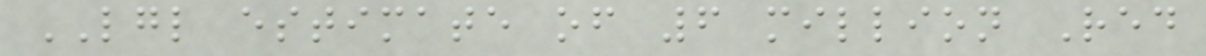LGL estimate of 6 million Red
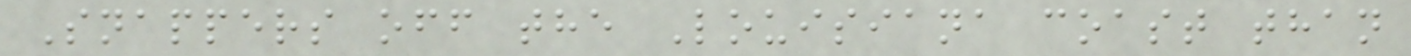Snappers off the Louisiana coast than
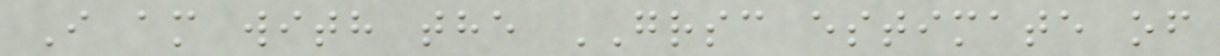I am with the GRSC estimate of
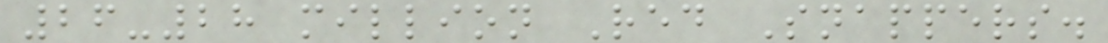26-28 million Red Snappers.
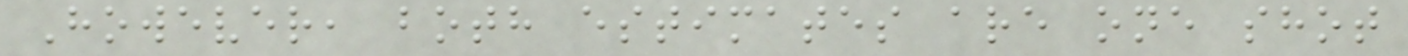However, both estimates are one shot
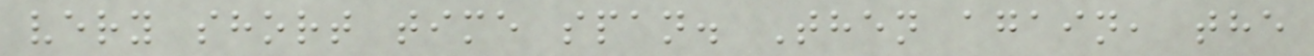very short time span. Then again, the
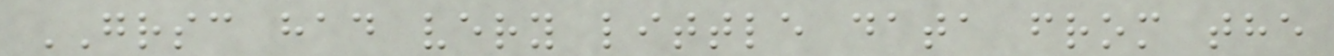GRSC had very little data from the
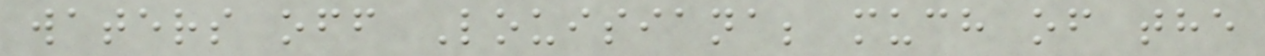waters off Louisiana; much of the
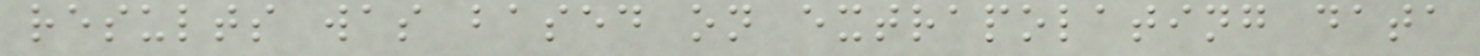results was based on extrapolating data
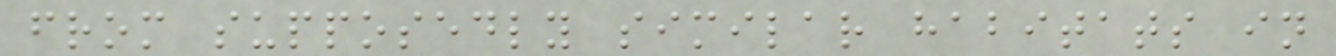from supposedly similar habitats in
